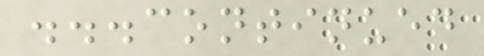...continued
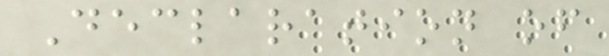Declaration of
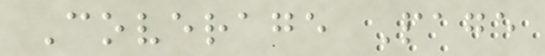Coverage Page
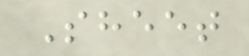Sheet
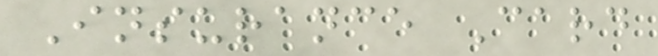Insurance Card
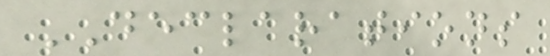DECLARATIONS
